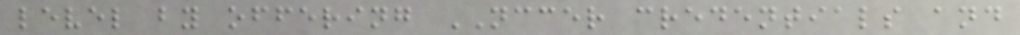level by offering NCCER credentials and
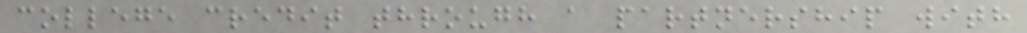college credit through a partnership with
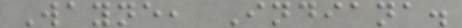Wayne, Indiana.
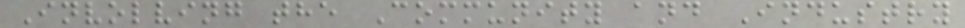Involving the Community and Industry
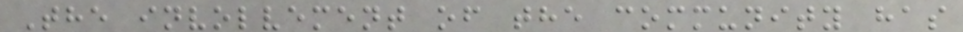The involvement of the community has
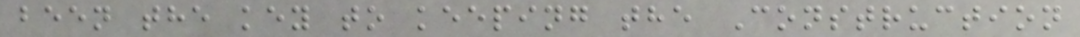been the key to keeping the Construction
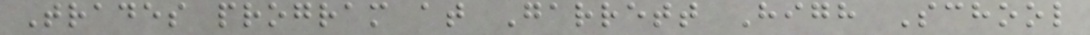Trades program at Garrett High School
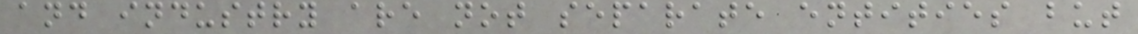and industry are not separate entities but
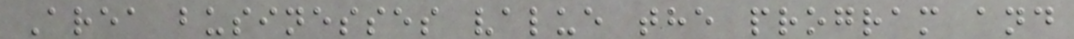Area businesses value the program and
